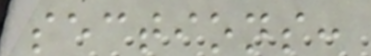sections:
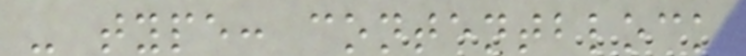- type: contentblock
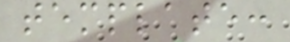template:
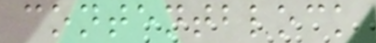contentblock
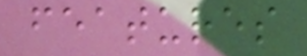features
